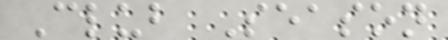Club Season
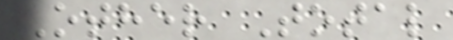Other Total
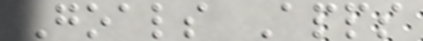Goals Apps
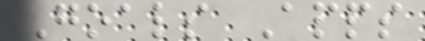Goals Apps
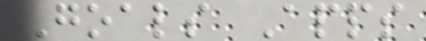Goals Apps
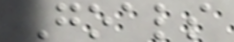Goals
